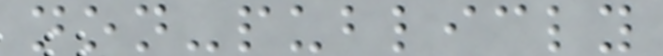non-publicly
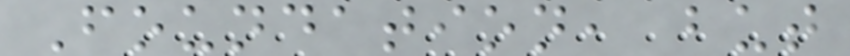Foundation, but
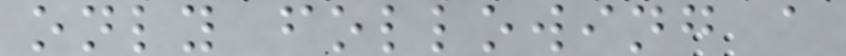only following a
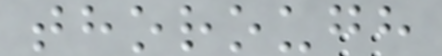thorough
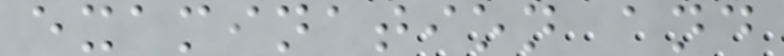examination and
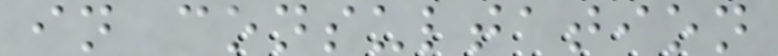in consultation
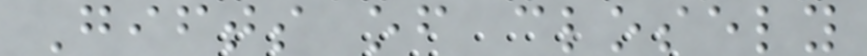Gifts of closely
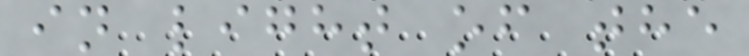in light of the
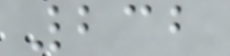232
